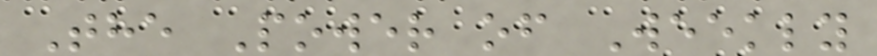The Power of Weekly
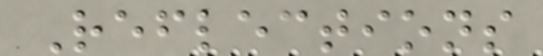Reflections
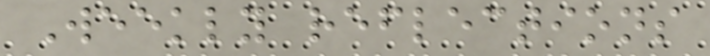Weekly reflections
